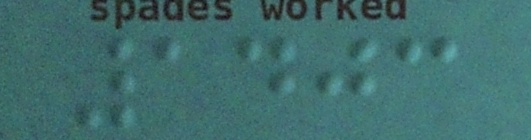1403
